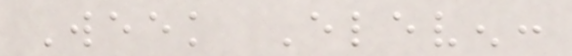Week Eleven:
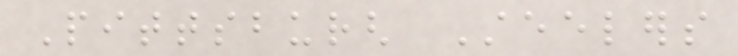Pittsburgh Steelers
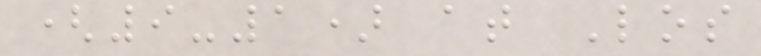(9-1) at Los
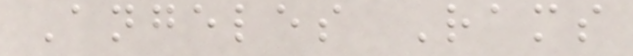Angeles Rams
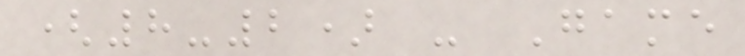(8-2) - Game
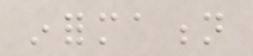information
